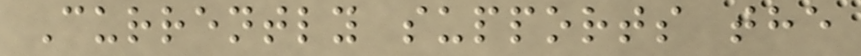Currently supports the
